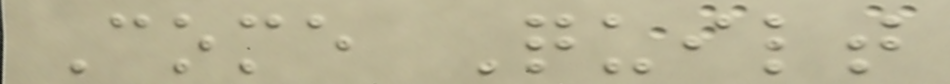Come Quilt
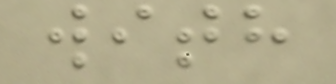with
